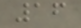16
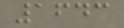1643
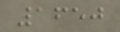1650
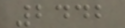2442
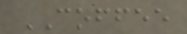COFFEE
